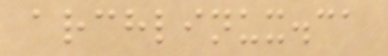archlinux.ca
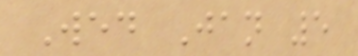Wed Jan 5
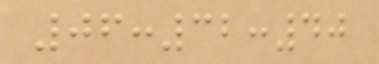06:32:40
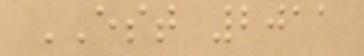EST 2011
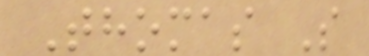Thomas S
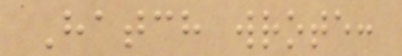Hatch wrote:
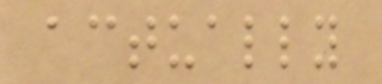actually
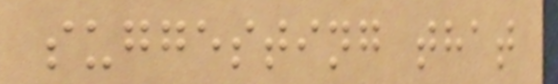suggesting that
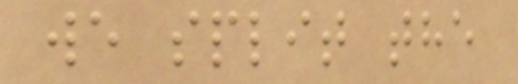we split the
